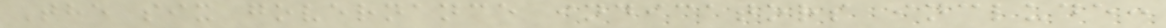The six governance indicators include:
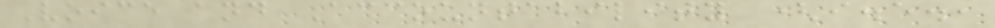Voice and Accountability (i.e.,
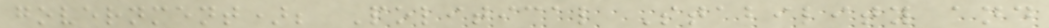government); Political Stability and
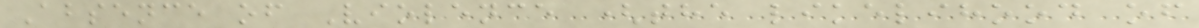Absence of Violence (the likelihood of
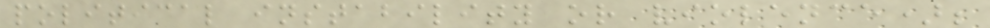political instability or violence);
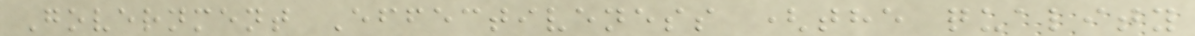Government Effectiveness (the quality
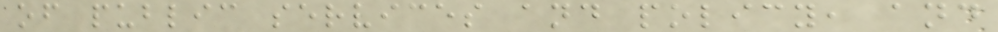of public services and policy, and
